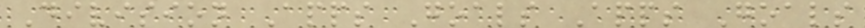Division Apps Goals Apps Goals
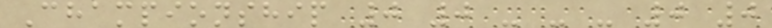Championship 0 0 - - - 0 0
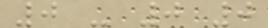0 - 0 0
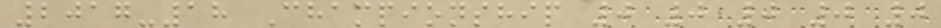2017-18 Championship 0 0 0 0 0
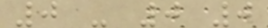0 - 0 0
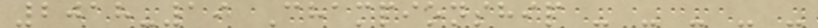2018-19 Championship - - - - -
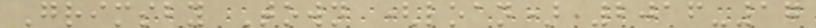Grimsby Town (loan) 2016-17
